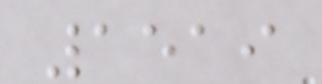1519
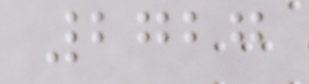2727
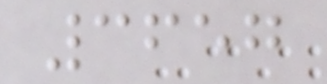3657
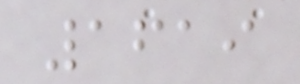1619
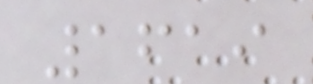1619
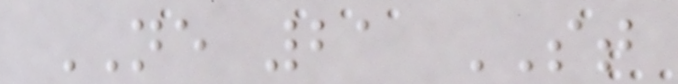NE 21 ST
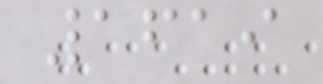1619
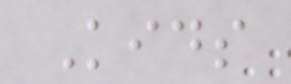Kids
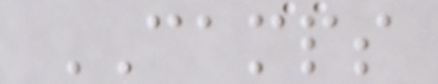CAMPS
